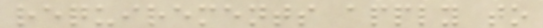requirements apply to
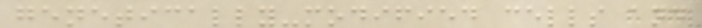genetically-modified cells and
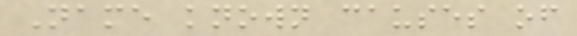Name known causes of
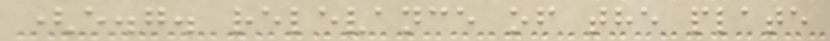(e.g. relevance of the plate
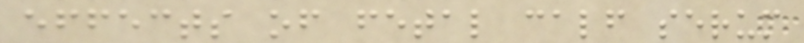effects of fetal calf serum
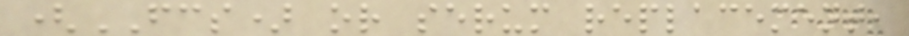(FCS) or serum replacement,
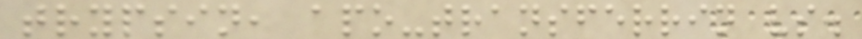trypsin, apo-transferrin vs.
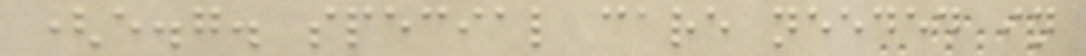(e.g. special care needed in
